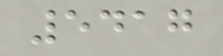5417
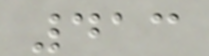413
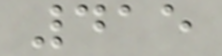415
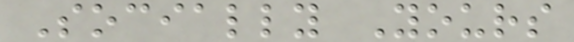Socially Yours
